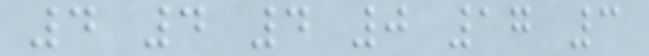4 4 4 0 17 3
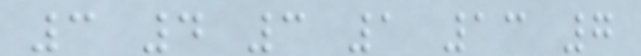3 4 3 1 13 7
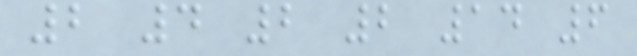2 4 2 2 14 6
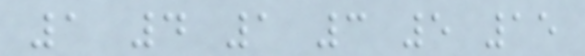1 4 1 3 5 15
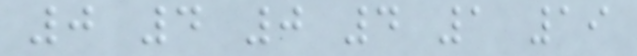0 4 0 4 1 19
